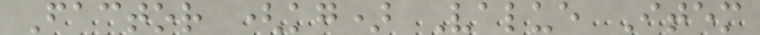Factor (kg) Value Item
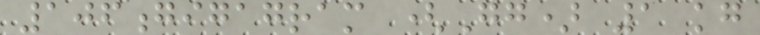106gigagram (Gg) 1 kg
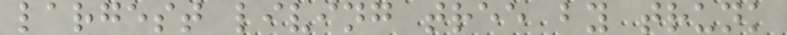largest living tree by trunk
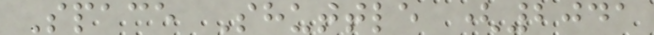Space Shuttle (2041
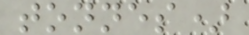tonnes)
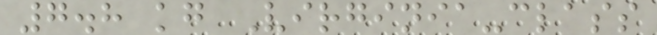7.8 kg Virginia-class
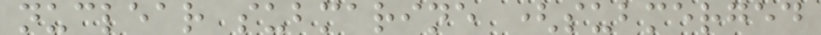nuclear submarine (submerged
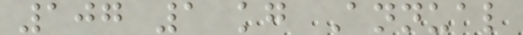107 1 kg Annual
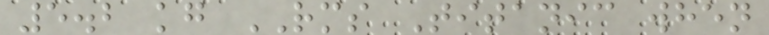5.2 kg RMS Titanic when
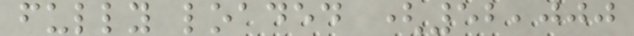fully loaded (52,000
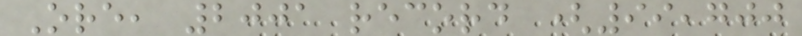Ore, 2001 record (99,700
